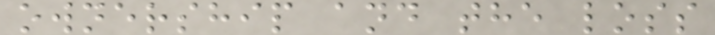ownership and the loss
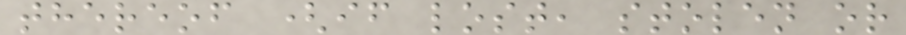thereof (if lost, stolen or
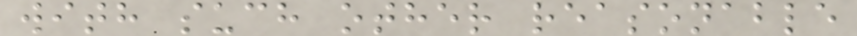with such other reasonable
